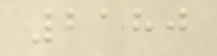2180
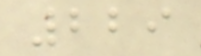229
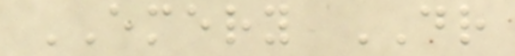EMERY DR
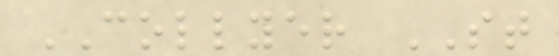COLLYER ST
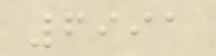6991
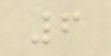6
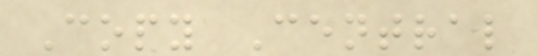Copy Central
